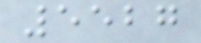5527
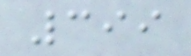399
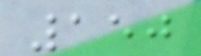150
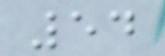54
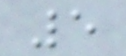5
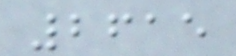2615
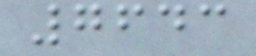7643
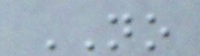NO
